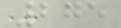275
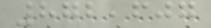872,607
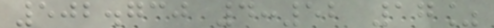502.730 4:52 17%
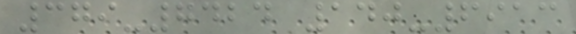379-7424 140-6913
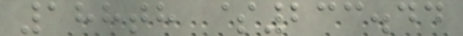188th $233.44
